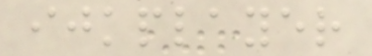ijkplayer
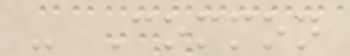- Common
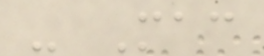- Mac
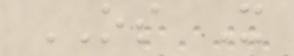OS X
